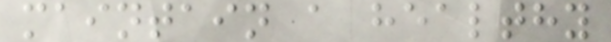maintain a healthy
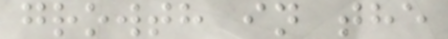growth in the
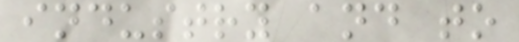industry and to
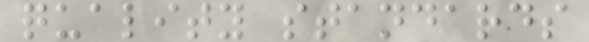quality standards
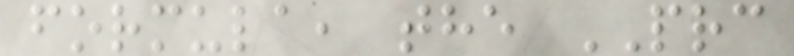formula, the PRC
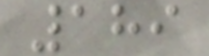189
